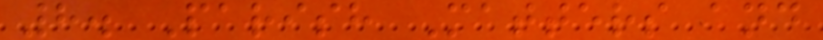8. Parish Matters and
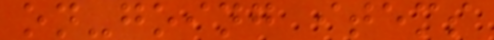on-going items
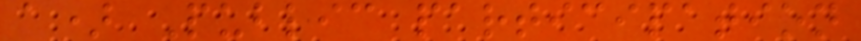a) Public participation
